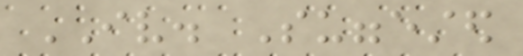IV. Suggested
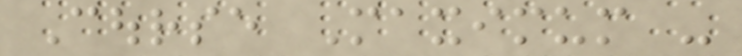Course Maximum -
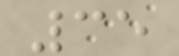35
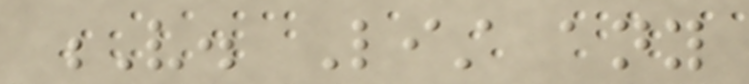V. List any
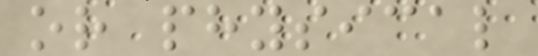or physical
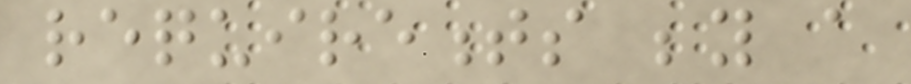requirements beyond a
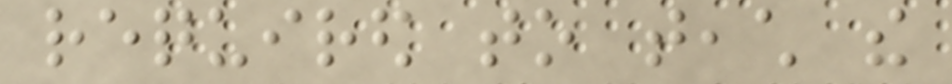required to teach the
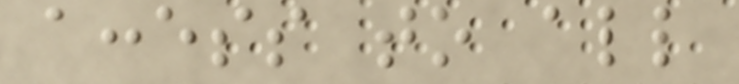access to all
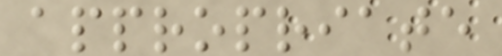appropriate
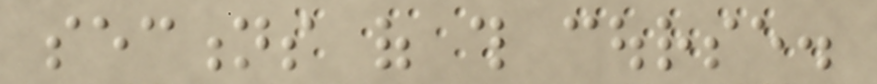sections of this course.
